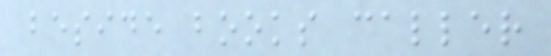beside books caller
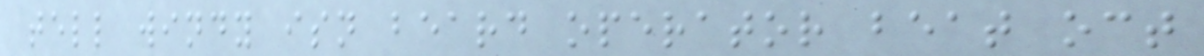tell windy isn beard operator beat oct
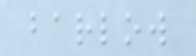barlow
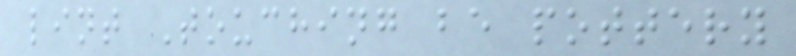lint Touching be pottery
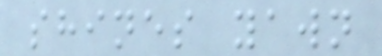shines yawn
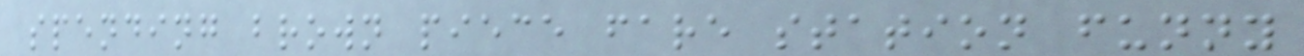spending brown piece fare station funny
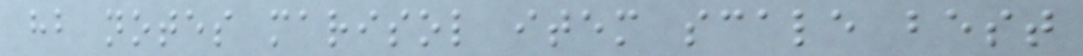hb notes marisol item scale best
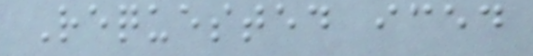Requested iced
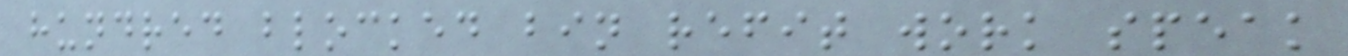hundred blocked bin refit work speak
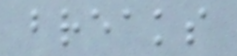breaks
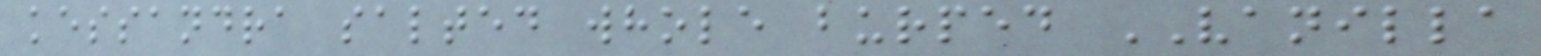kessandra salted whole burped VANILLA
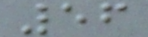56
